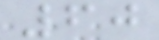60
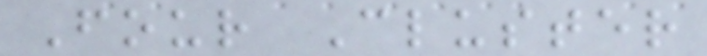Four Cluster
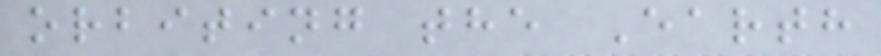orbiting the Earth
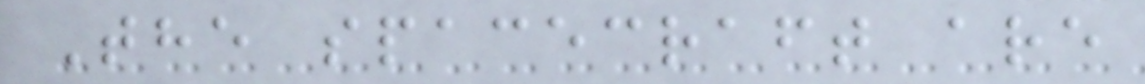The spacecraft are
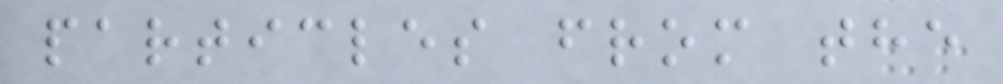particles from the
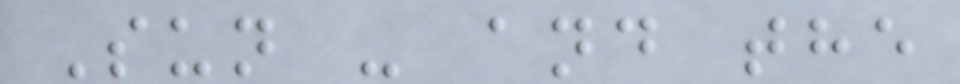Sun - and the
